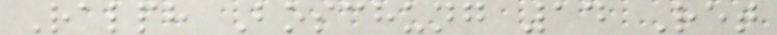Ralph Boschung 14 Ret
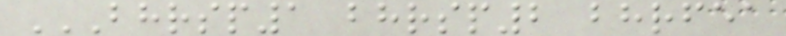BHRSP1 BHRSP2 BHRFEA
